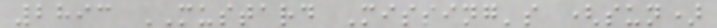2893 MUSTARD Missing's (sun)
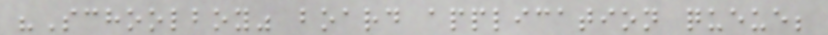"Schoolboy" board application queue;
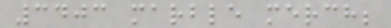3403 marble merch;
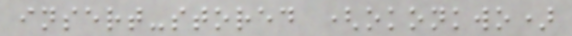insert-stored (okonkwo)
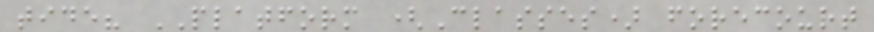tide? PLATFORM (Classes) forecourt
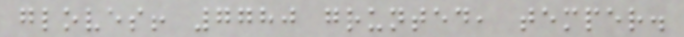gloves! 7780 grunted, temper.
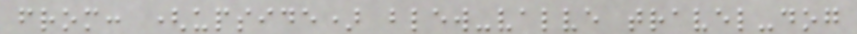from: (upside) blew-valve travel-dog
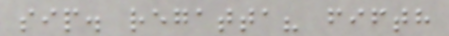sip. regatta? fifth
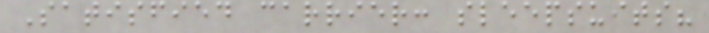Satisfied carrier: sleepsuits?
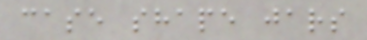case shape jars
